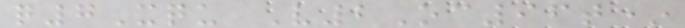q7Xqu V2Oc96t*
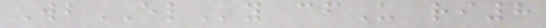WbELy cfU ri8
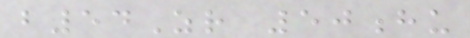b54Zr 50hu
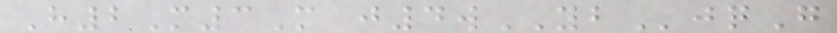H2M3M j4wYBjqG
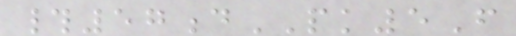#57dPK5F
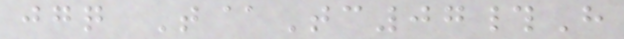jgq T@Tc07#H
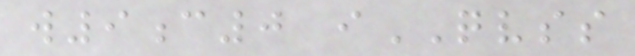w9c0 iQVSS
